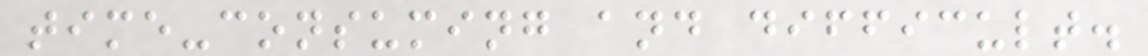time-consuming and difficult.
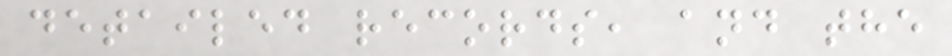detailed records, and the
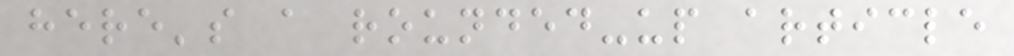here's a rounded-up article
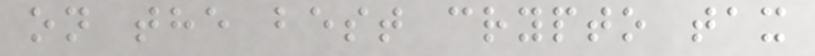on the best crypto tax
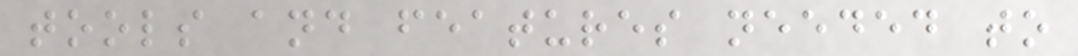tools and features needed to
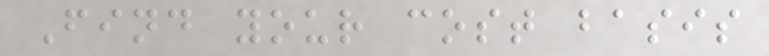Find your cost basis
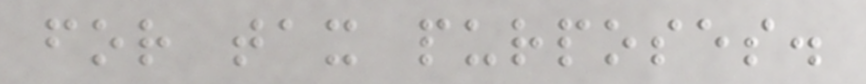for tax purposes.
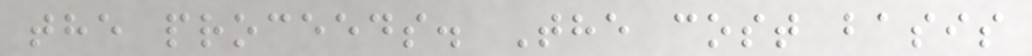the proceeds. The cost basis
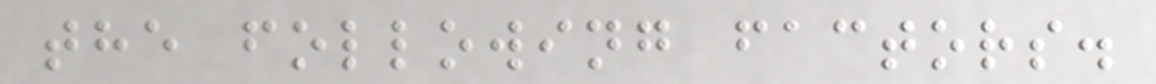the following factors.
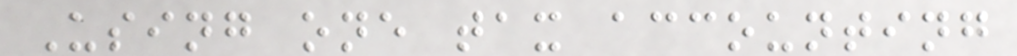Using one tax accounting
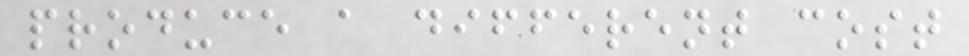produce a different cost
